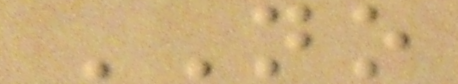NO
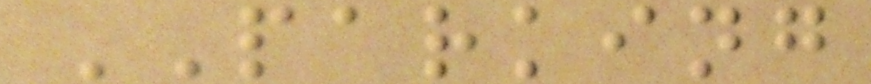PARKING
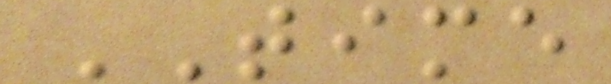TIME
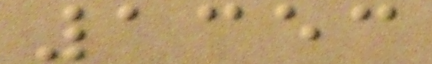1353
